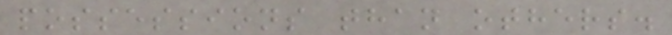possessions than others.
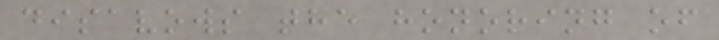disavows the honoring of
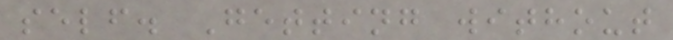self. Getting without
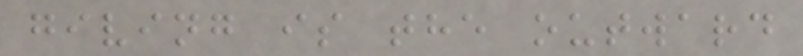giving is the outward
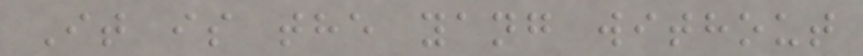It is the yang without
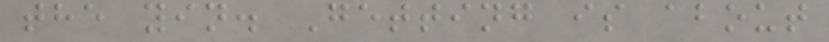the yin. Getting is about
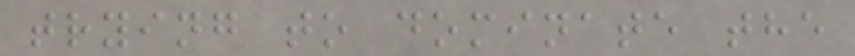trying to dominate the
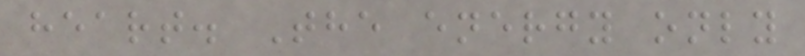heart. The energy only
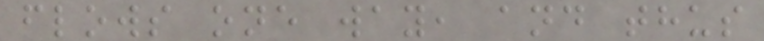flows one way, and thus
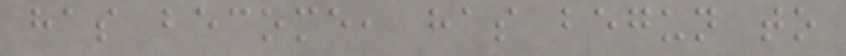has become, has begun to
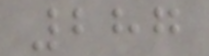287
